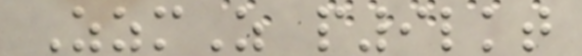ZzmZ p9lkt
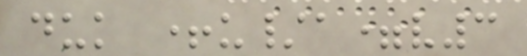duk +u/a=v3
